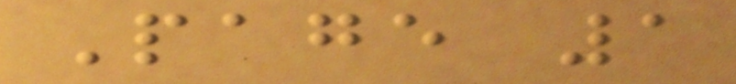Page 1
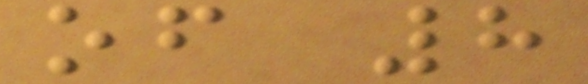of 8
